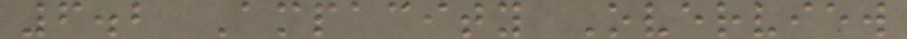6.2 Ampacity Overview
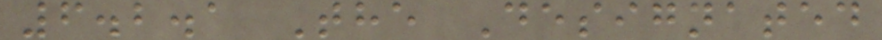6.2.1 The Designated
